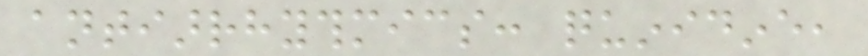antiarrhythmics: quinidine,
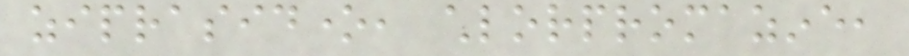ziprasidone, chlorpromazine,
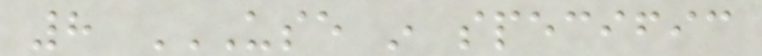8 USE IN SPECIFIC
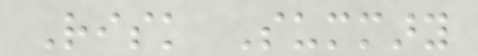Risk Summary
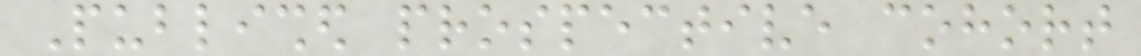Published prospective cohort
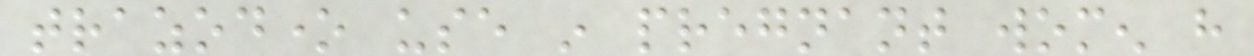trazodone use in pregnant women have
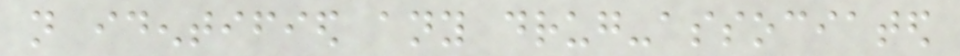not identified any drug-associated
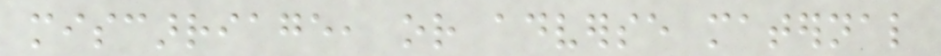miscarriage, or adverse maternal
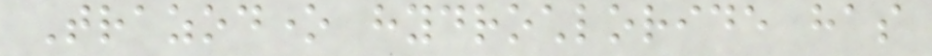Trazodone hydrochloride has
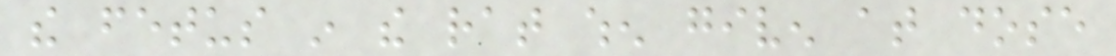the fetus in the rat when given at dose
